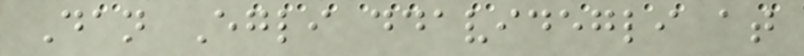Dan Egli ddavidegli at
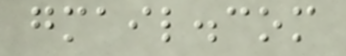gmail.com
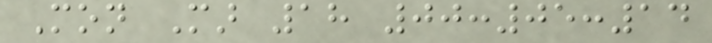Mon Mar 18 00:05:14
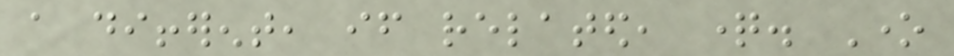a different, if related, question. One
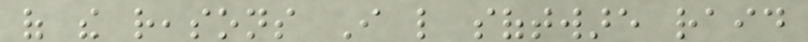of the reasons I like software raid
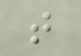that
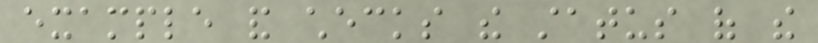example and checks the status of the
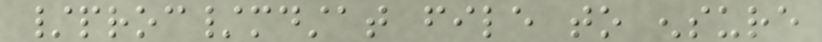/proc/mdstat file to ensure
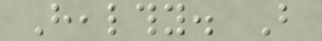Healthy. But
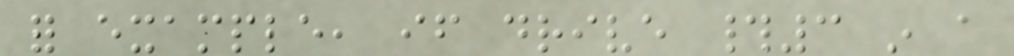for example, if drive #3 in a
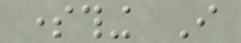something I
